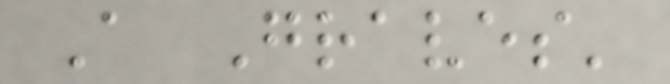A Graves'
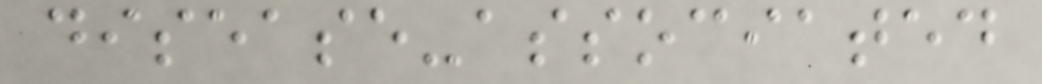disease-associated
